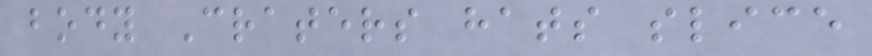body Craters hats slice
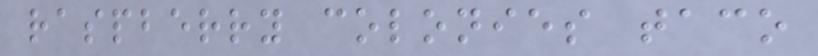raspberry colonies taco
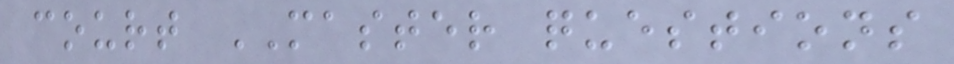court MASTER questions
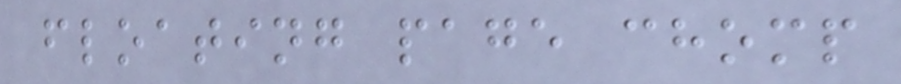floating page chomp
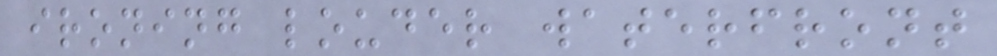ironing louder waterfront
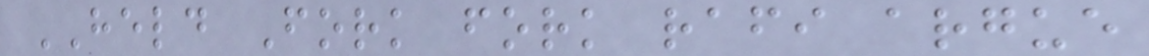HELD Fork fork rafi argue
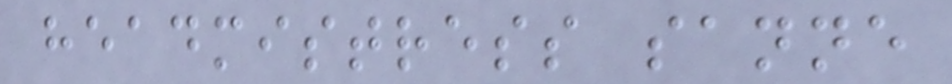headmistress sanne
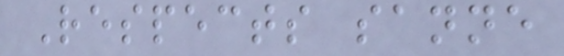Respects sanne
